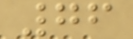76
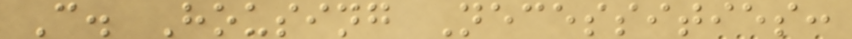C. Housing Necessities:
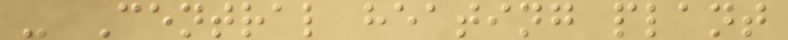- Central heating plant
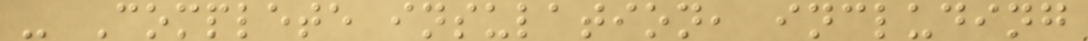- Complete insulation, including
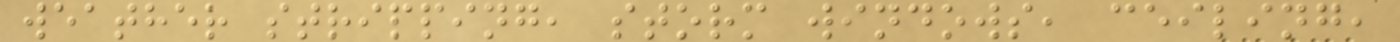weather stripping, storm windows, ceiling,
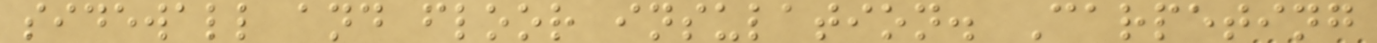sidewall and floor insulation. Carpeting
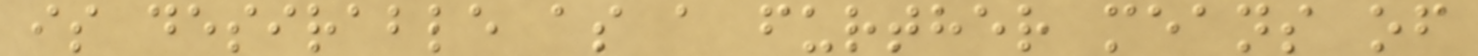is desirable as a further means of
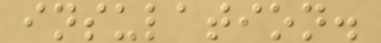insulation.
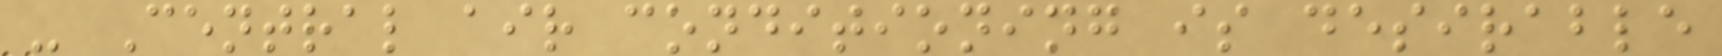- Central air conditioning is desirable
